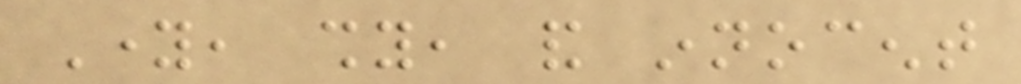Young, shy, and innocent
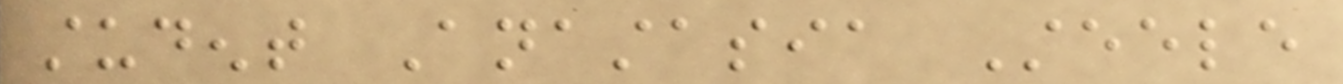student Anastasia Steele
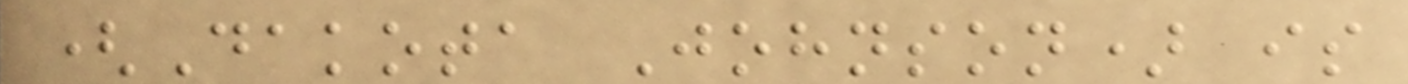(Dakota Johnson) is
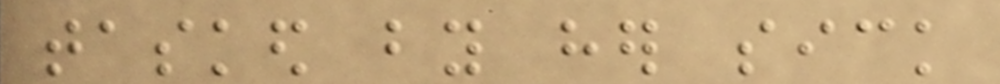tasked by her sick
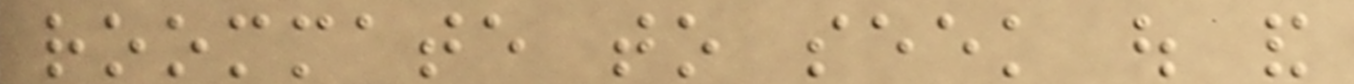roommate to seek out and
